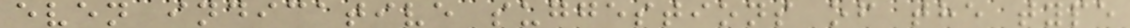even indicative suggestions of the type
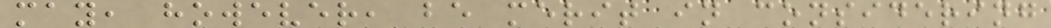may, however, be merit in considering
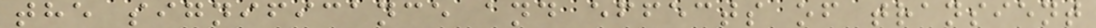the significance and effects of transient
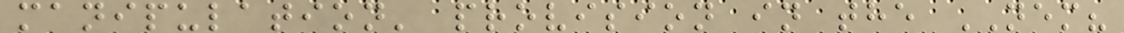manipulation' provision in the NEM?
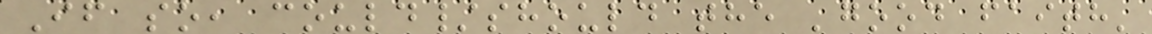If so, could/should the 'good faith'
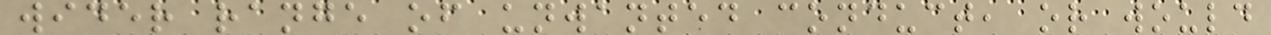wider range of unwanted conduct, or would
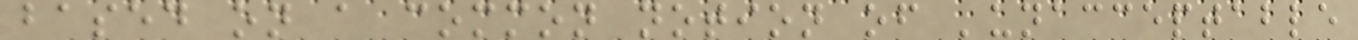based on a common notion of 'unacceptable
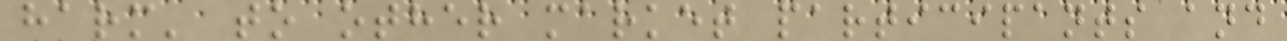harm' to other market participants and
